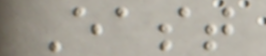East
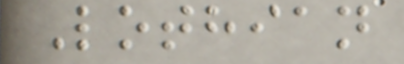Lothian
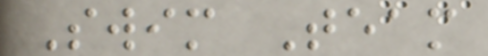Swim Team
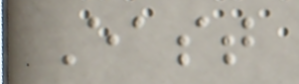East
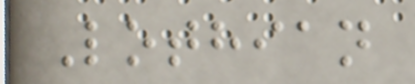Lothian
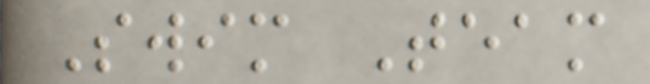Swim Team
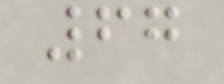67
